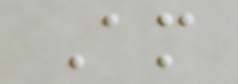Am
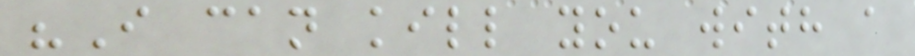"I can kill you with a
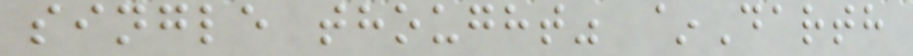single thought" ~Darth
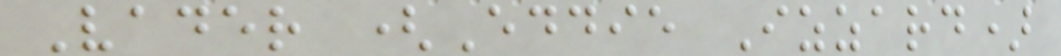Vader (Eddie Izzard)
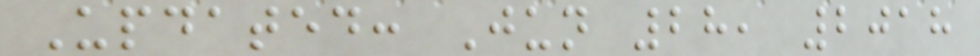Updated: Jun 28, 2018
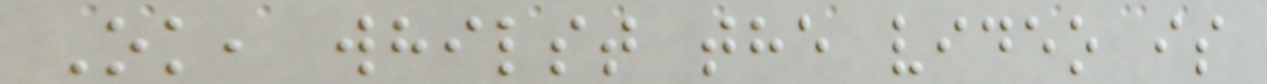Ok, whilst the video is
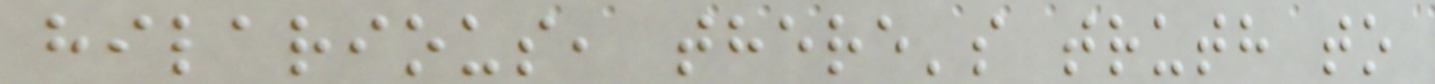hilarious, there's truth to
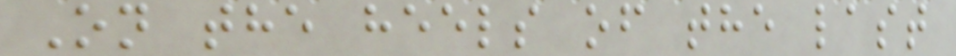On the heels of the last
